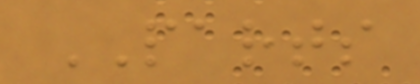PARTS
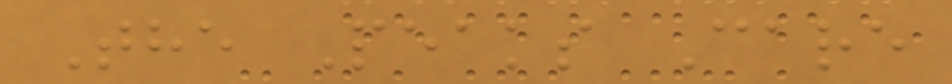The Peaks Care
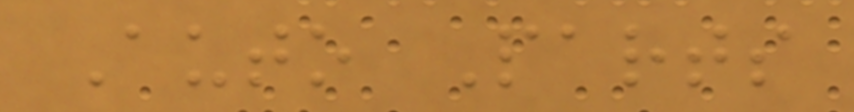Auto Parts
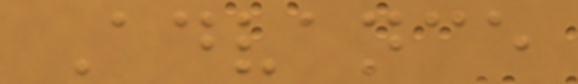Advance
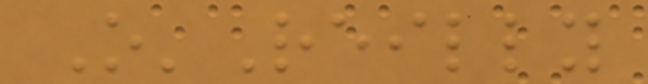O'Reilly
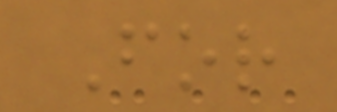For
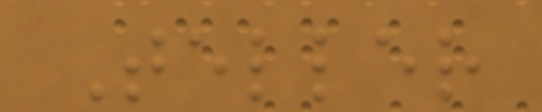Teller
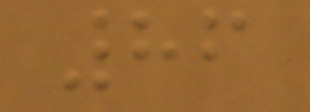86
